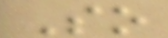So
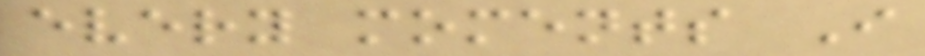every moments I
